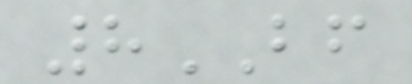8BF
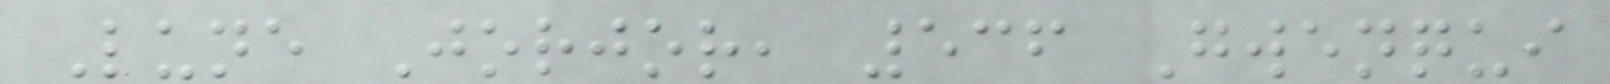Lune Jorjor, 536 Gwenqui
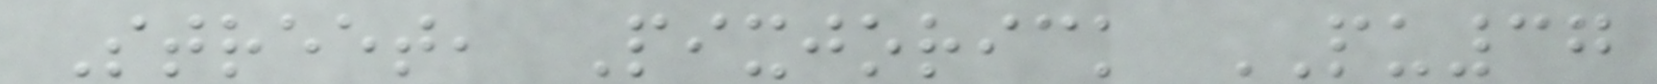Street, Pixjorick PU37
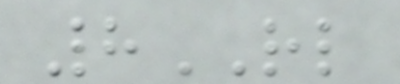8RL
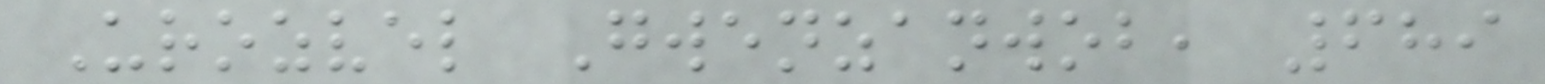Urozvel Gwenzanwob, 689
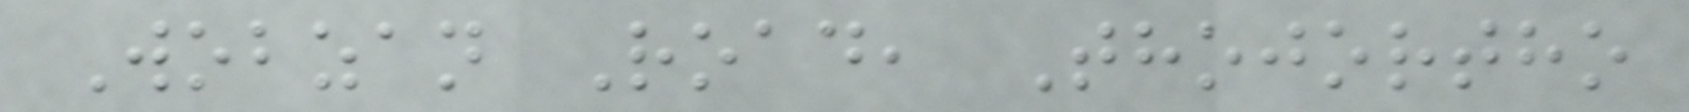Wobzan Road, Thojortho
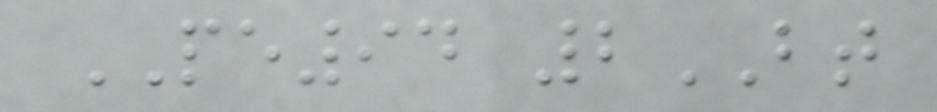PE94 2BT
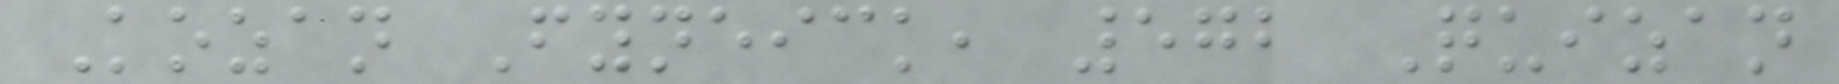Kozan Fyneick, 572 Quizan
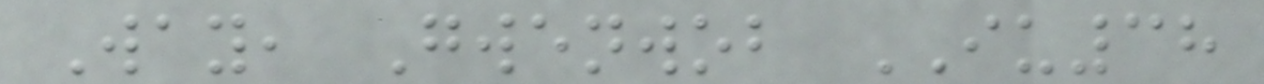Way, Gwenwob IU38
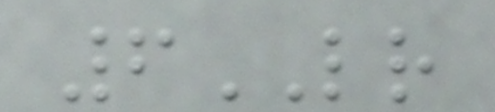6LR
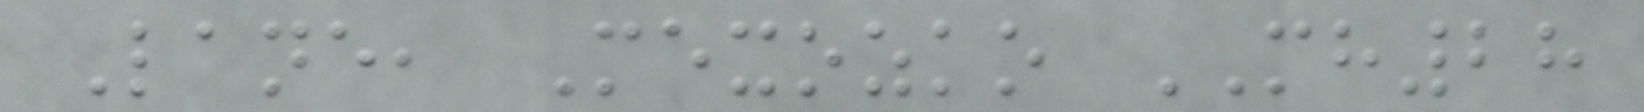Lane, Mexozko MH28
